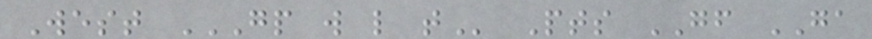West GP W L T Pts GF GA
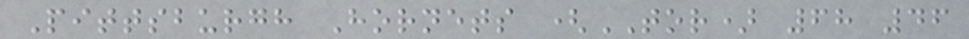Pittsburgh Hornets (TOR) 68 46
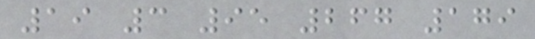19 3 95 267 179
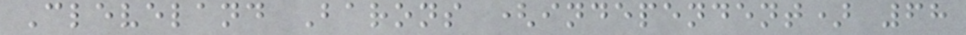Cleveland Barons (independent) 68
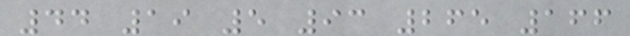44 19 5 93 265 166
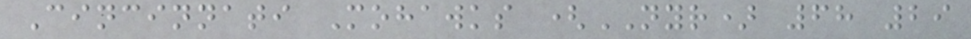Cincinnati Mohawks (NYR) 68 29
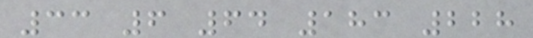33 6 64 183 228
